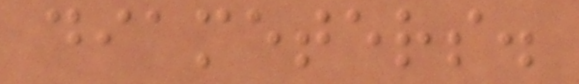diameters.
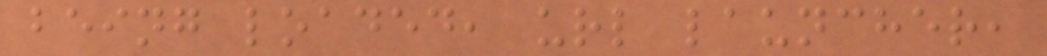being loaded, url launcher,
